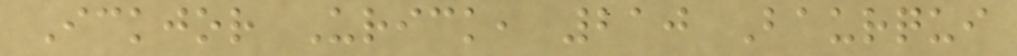Ickjor Urick, 210 Baurqui
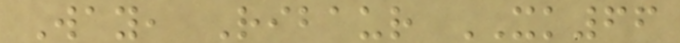Way, Ribaur XK66
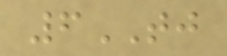6TJ
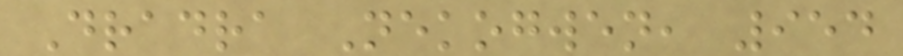Dradra Nekogwen, 954
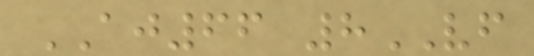AJ66 8VF
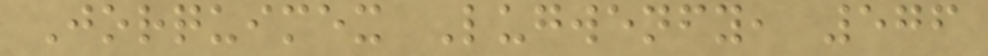Jorquimex Lugwenfy, 576
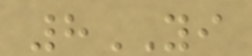8YI
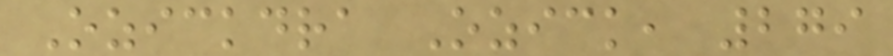Ozickdra Ozick, 279
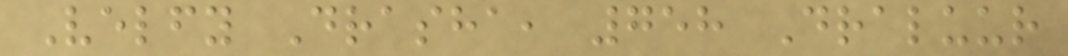Velfy Drasha, 758 Draluur
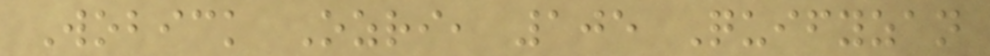Wobick Ozri, 105 Quifyzan
